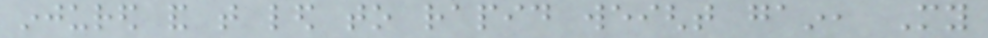injured and that led to rapid weight gain, My
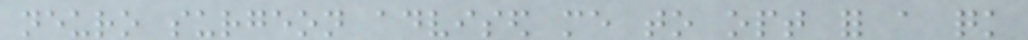neuro surgeon advised me to opt for a quick
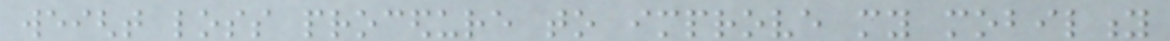weight loss procedure to improve my mobility
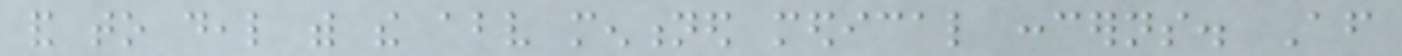and to deal with the above mentioned medical concerns. After
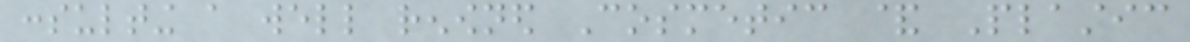consulting a well renowned Cosmetic & Plastic
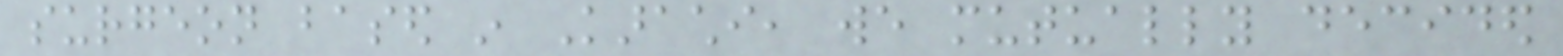surgeon based in Karachi, we mutually decided
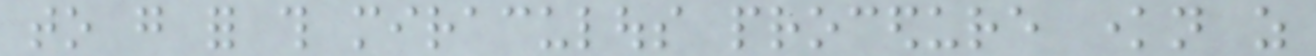to go for this miraculous procedure known as
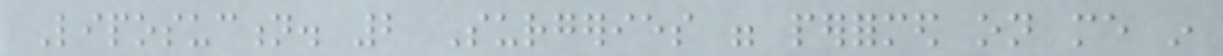Liposuction. 2 Surgeries were performed on me in
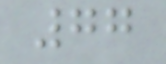77
